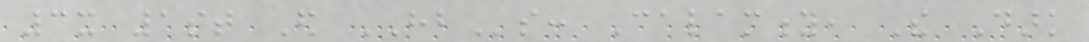3x 1st Ed HBs: Calamity, The Dark
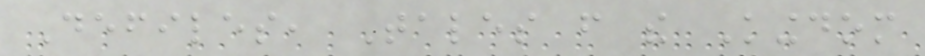Defiles, Tales from the Kingdom
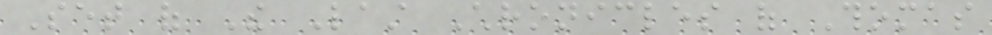Set of The Last Chronicles of Thomas
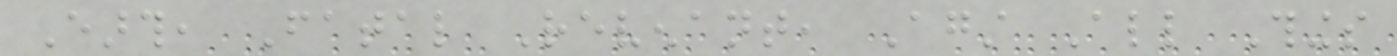Earth, Fatal Revenant, Against All Things
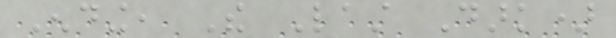Ending, The Last Dark)
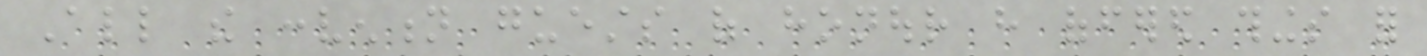All the convention guests of honour have offered things for
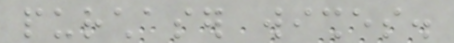purchaser wishes.
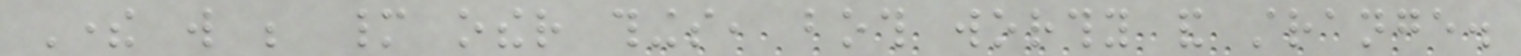There will be many other things, both worthy and strange.
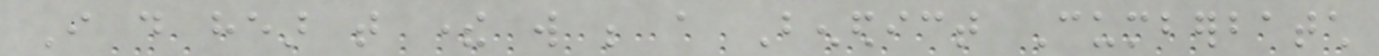I do hear that there will be a Benedict Cumberbatch
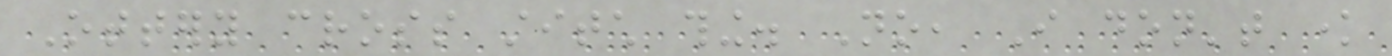Ottery cross stitch thing. No, I don't know
